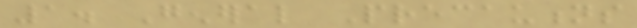1. General Precautions
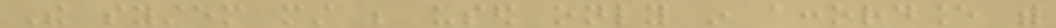The system must be used only in accordance with
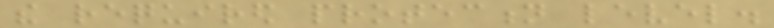the required protection level.
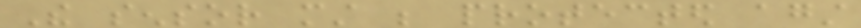The sensor must be protected against
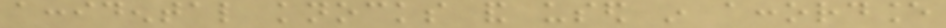accidental knocks and used in accordance
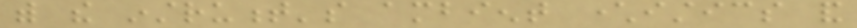with the instrument's ambient characteristics and
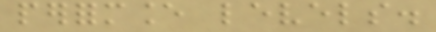performance levels.
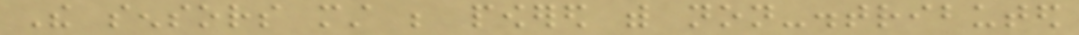The sensors must be powered with non-distributed
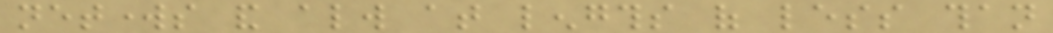networks and always at lengths of less than
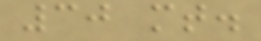30 mt.
